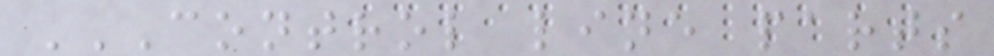CONTROL LINE PARTS
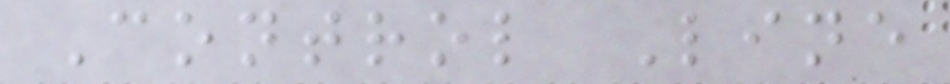Control Line
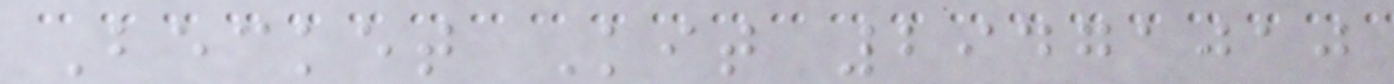Becket Kit 29471010
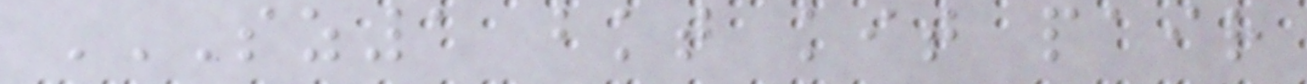SZ1 BKT KIT PAIR
